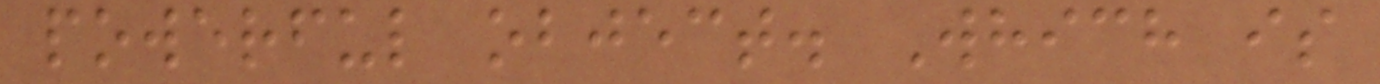powerful object. Which is
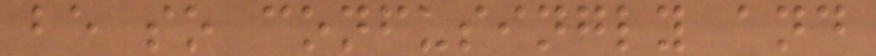be so confusingly and
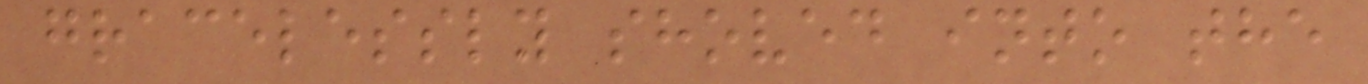gracelessly shoved into the
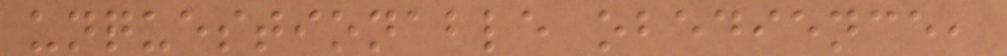unquestionable obedience,
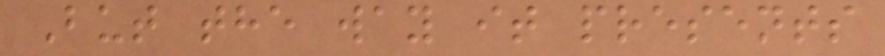But the way it presents
